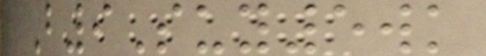B9Suy5wk
